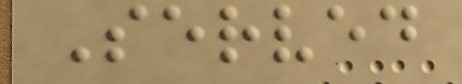Served
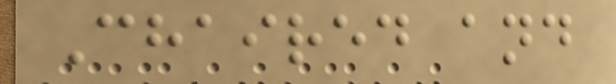Chaired and
